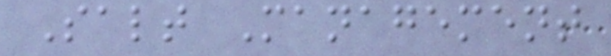Salt Management
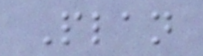Plan
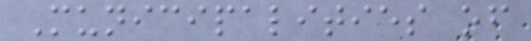Municipalities of
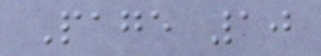Page 10
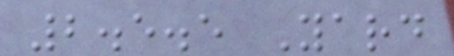2.5.5 Yard
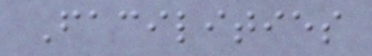Facilities
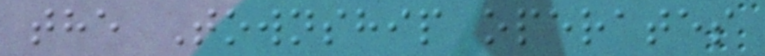the Township operates
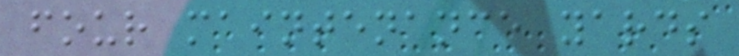four maintenance yards
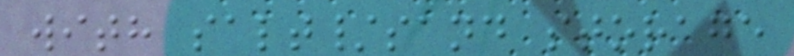with salt/sand storage
